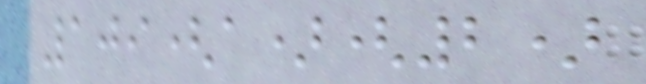109(a)(2)
